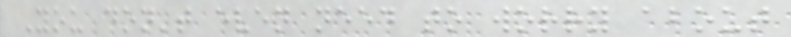You don't even need to worry about
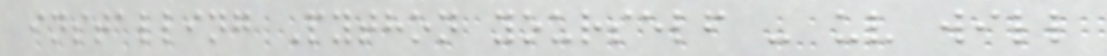installing Python yourself - uv will
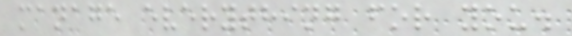manage everything for you.
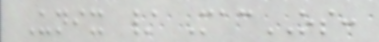Unix / MacOS:
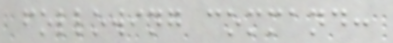following command:
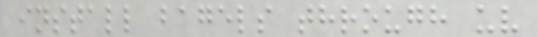install bagels through uv
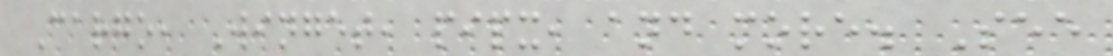Cargo, Winget, pipx, and more. See
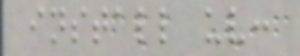install uv:
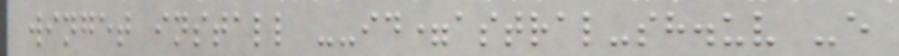winget install --id=astral-sh.uv -e
